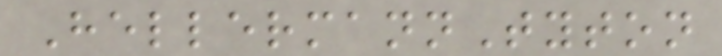HellermannTyton
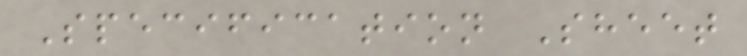Specification Sheet
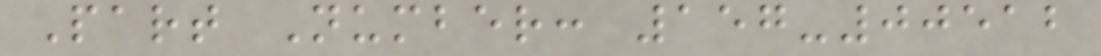Part Number: 157-00512
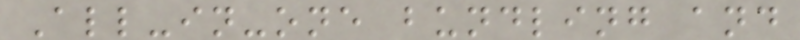All-in-one bundling and
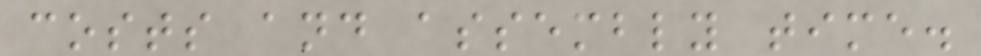costs and assembly time.
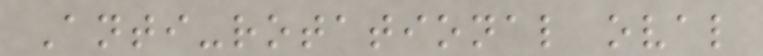Anti-rotational oval
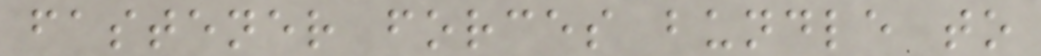fastener forces bundle to
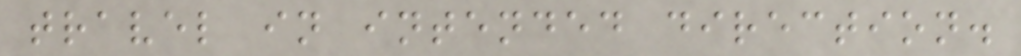travel in intended direction.
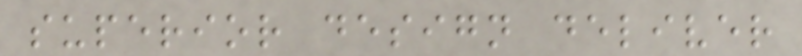superior design deliver
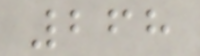268
